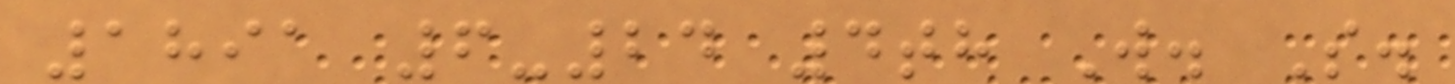1891 6-24 4th W. S.
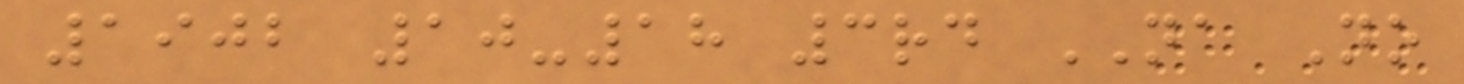1902 10-18 3rd NA No
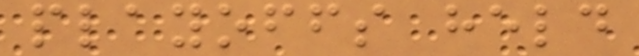playoffs held
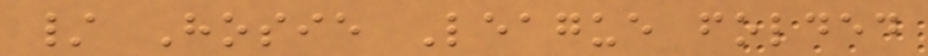/ Hosie League folded
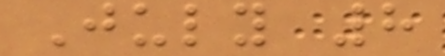July 8
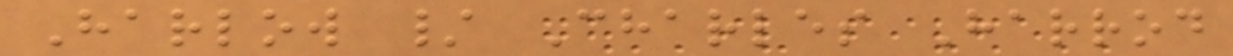Harlow / Charles Harrod
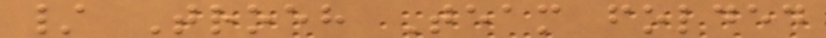/ Troeh Team folded
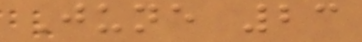June 23
